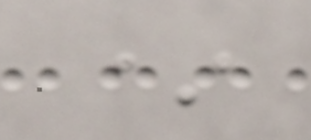*
